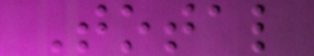Total
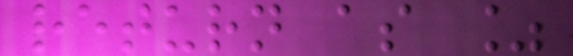return as %
